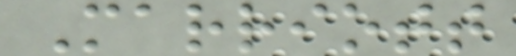Marriott
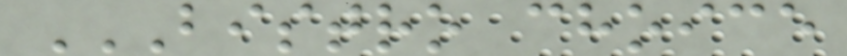BISTRO CHOICE
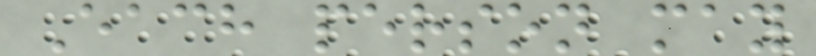Each person may
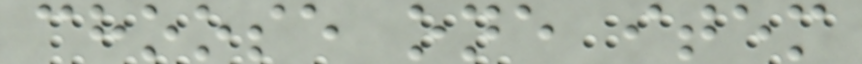choose one item
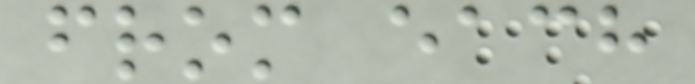from each
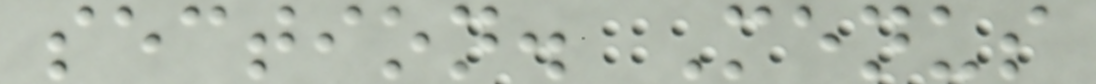section. Menus
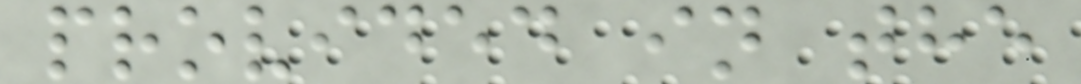provided in the
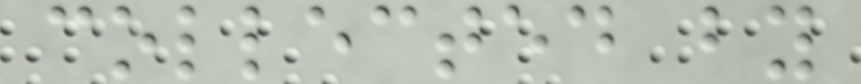collected by
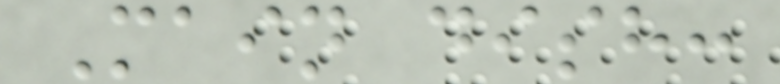Main dish:
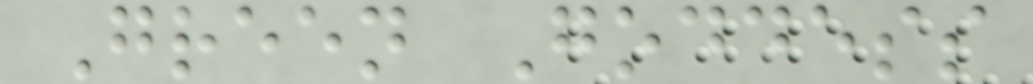Green Goddess
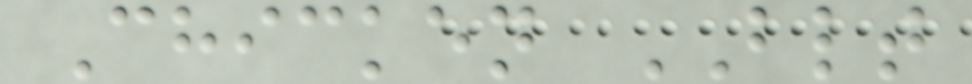Chicken BLT
